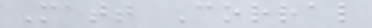Matt Corral
